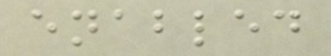enabled
